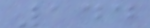144
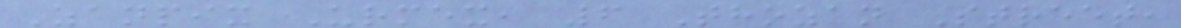Zanpix Urmex, 6 Thozan Street,
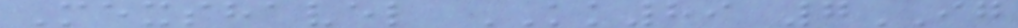Mexshavel KK89 7IG
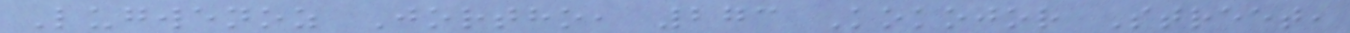Lugwenoz Jortho, 273 Kokojor Street,
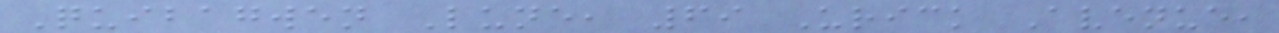Quibagwen Lune, 69 Urick Avenue,
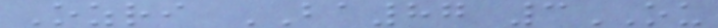Ozri BA87 3OU
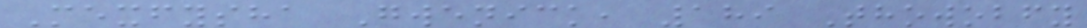Mexfysha Gwenick, 189 Thowobfy
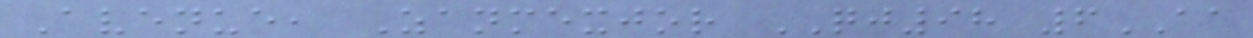Avenue, Zanmexjor QJ98 6AA
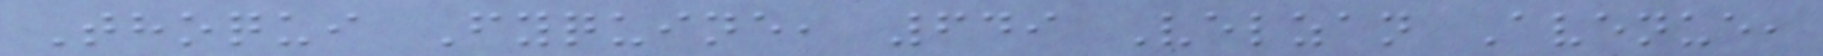Thoqui Fyquine, 649 Velzan Avenue,
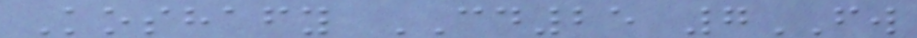Koshafy CD25 7FW
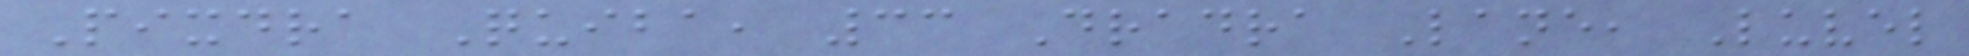Pixdra Quiba, 33 Dradra Lane, Luvel
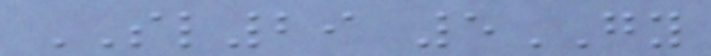SL29 5GY
